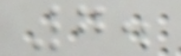7.
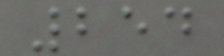254
